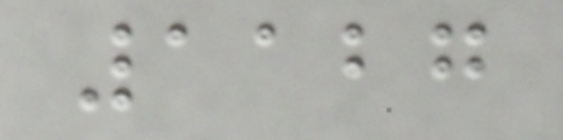1127
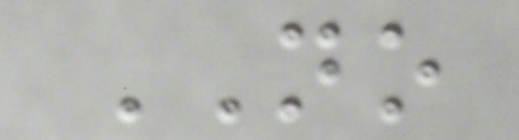NO
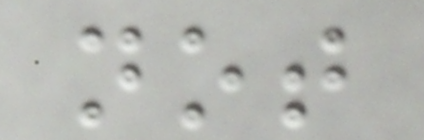not
